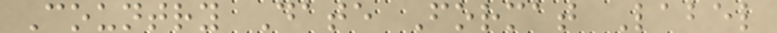Country Date Format Label
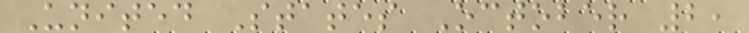United States October 2,
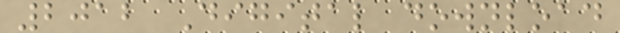2012 Digital download
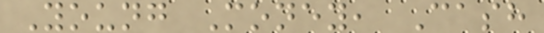Young Money, Cash
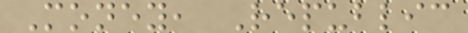Money, Republic
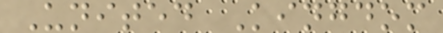United Kingdom
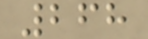268
